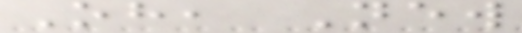Oh, New
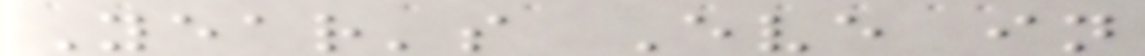Year's Eve in
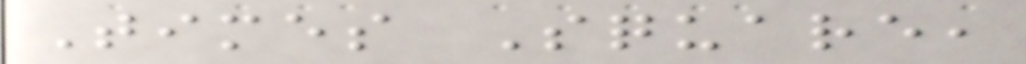Times Square,
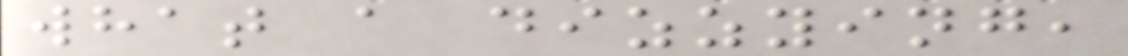what a dizzying,
